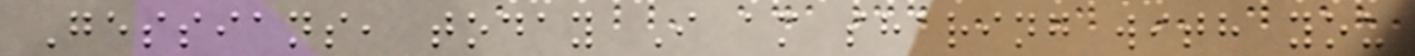Gessians, today I am sharing with you
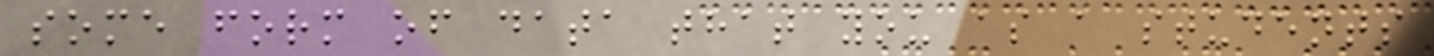some form of data that you as a students
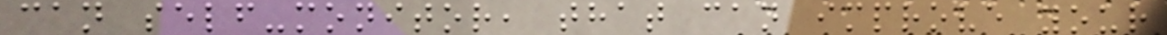can self-monitor, that can improve your
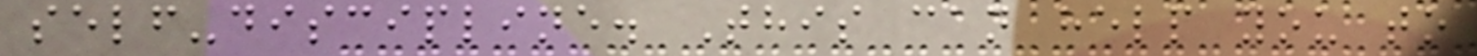self-discipline. This can help you to
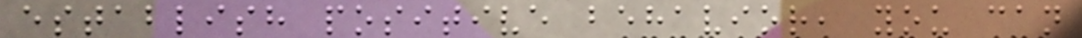establish positive behavior, you can
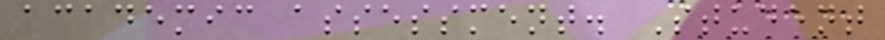academic assessment. Student
